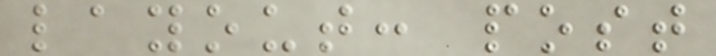layout: post
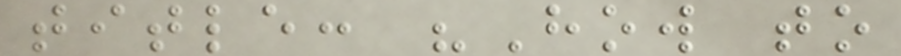title: "How to
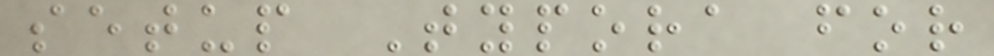setup Typora for
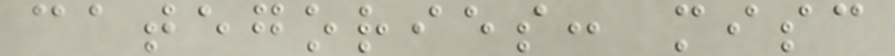categories: misc
